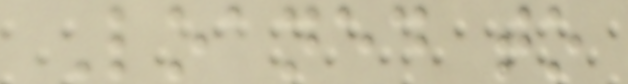Loaned to
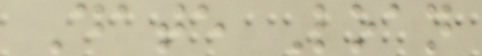Date Loan
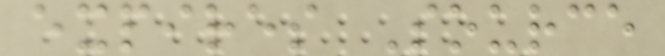expires Source
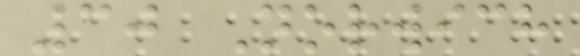30 Norwich
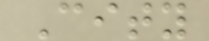City
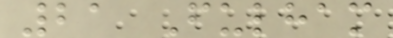21 Fulham
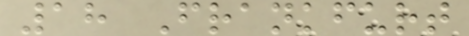18 Frankfurt
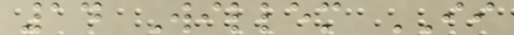14 Willem II
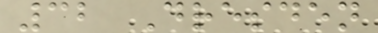32 Dresden
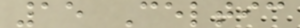15 Celtic
